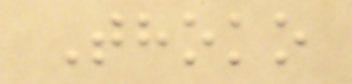Thoko
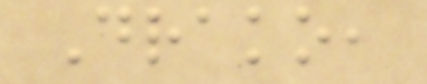Drako,
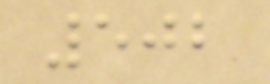502
